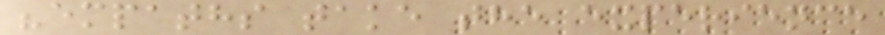"empaths take the experience
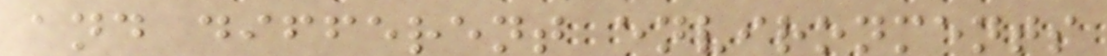and different environments
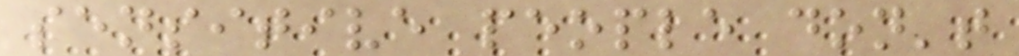sensitive people don't
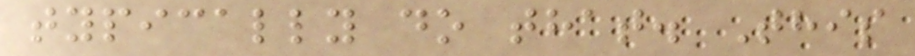typically do that. This
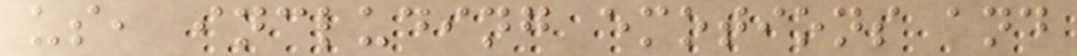us, including emotions and
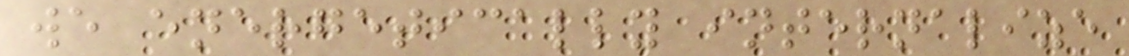we energetically internalize
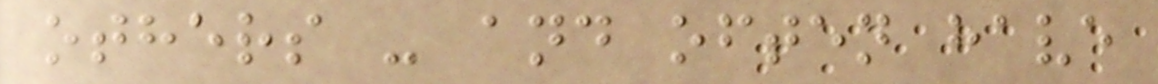others - and often have
